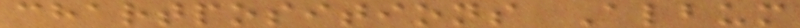chartpositions Album
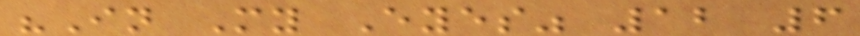"In My Eyes" 12 6
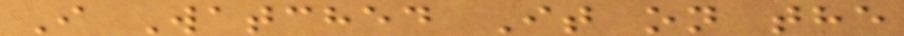I Watched It on the
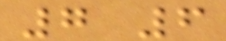7 6
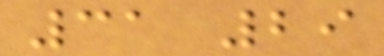31 29
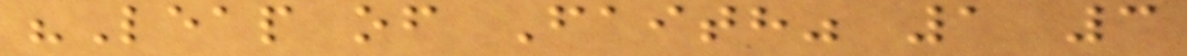"Leap of Faith" 1 3
